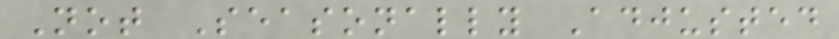Not Seasonally Adjusted
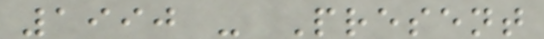1990 - Present
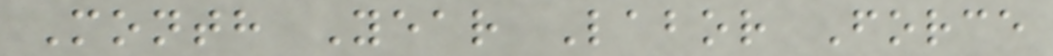Month Year Labor Force
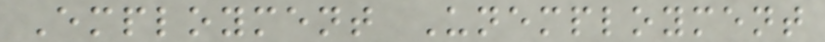Employment Unemployment
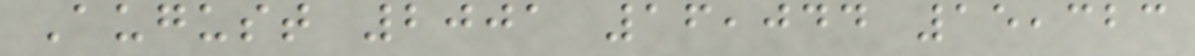August 2001 16,044 15,323
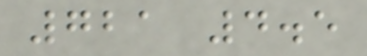721 4.5
